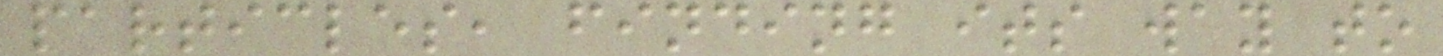particles, finding its way to
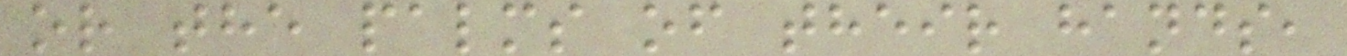or the palms of their hands,
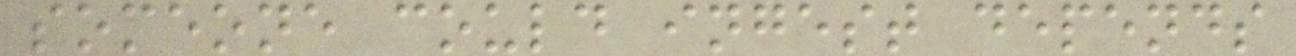someone could ingest depends
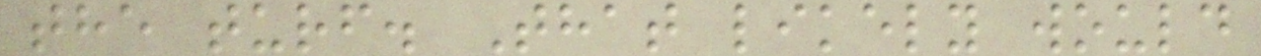the turf. That likely would
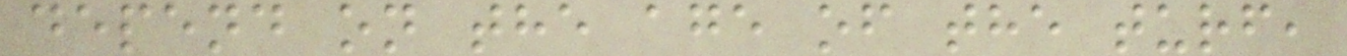depend on the age of the turf,
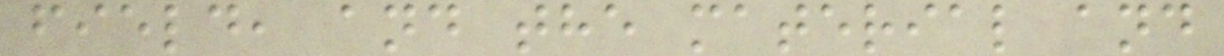field, and the material and
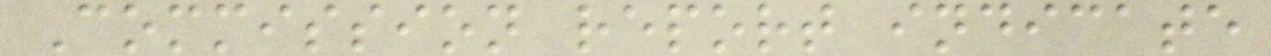Commission report indicate
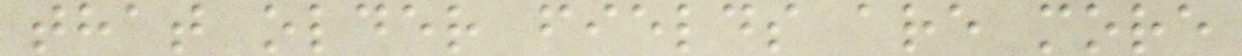that older fields are more
